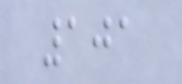101
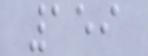159
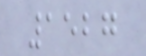1527
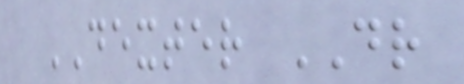DEXTER DR
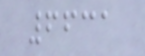6631
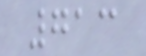713
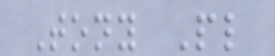Tony Pl
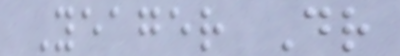Yeager Dr
